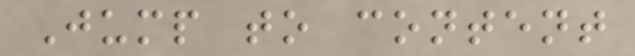Jump to content
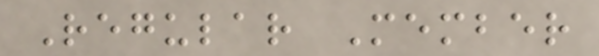Regular Member
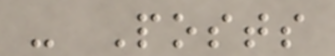- Posts
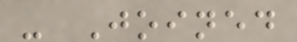- Joined
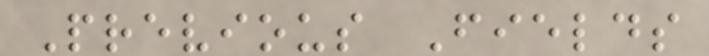Previous Fields
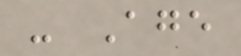- Age
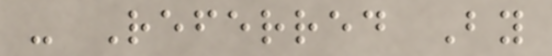- Referred By
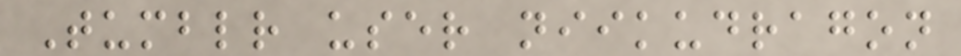Tumblr user niikudragon
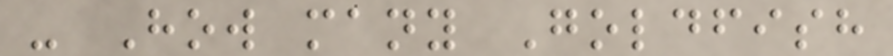- How many Goldfish
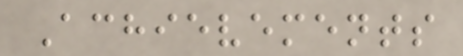Achievements
